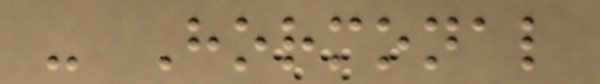- Hormonal
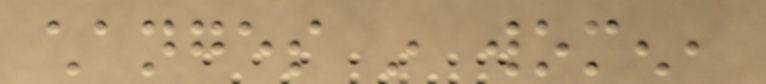changes in women,
